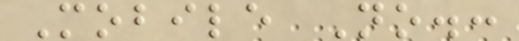Mobile No.:
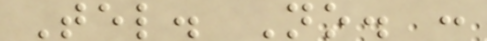Tel. No. :
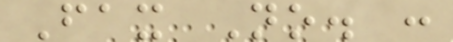Fax No. :
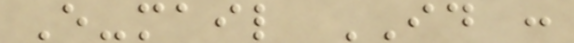E-mail ID :
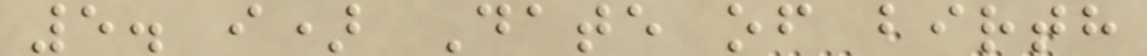5. i) Date of birth
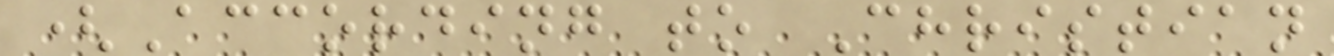(According to Christian
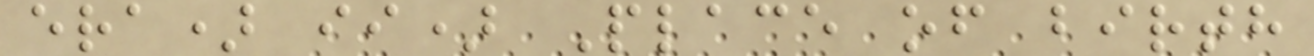era) ii) Place of birth
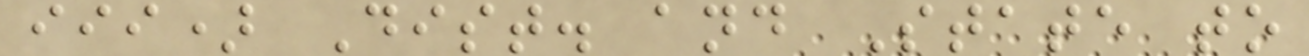iii) Dist. and State to
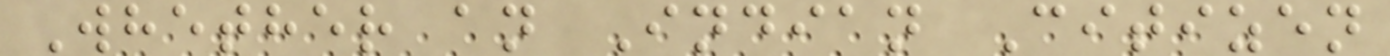Whether an Indian Citizen
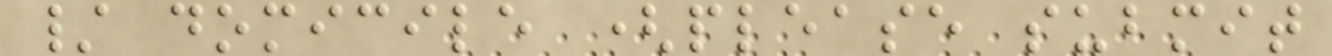/ domicile (please submit
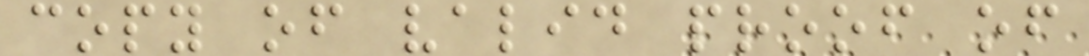copy of valid proof of
